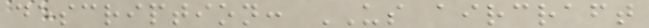description: US aircraft
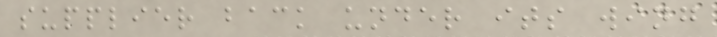supplier back under its wing
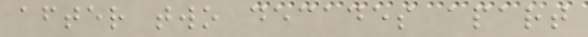after two decades apart
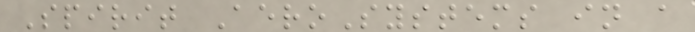Spirit AeroSystems in a
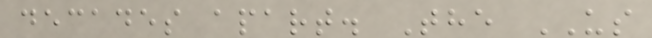decades apart. The US
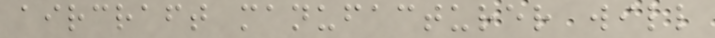aircraft manufacturer will
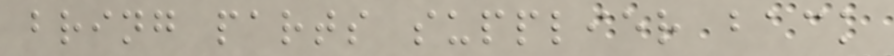bring parts supplier back
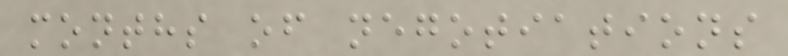months of negotiations
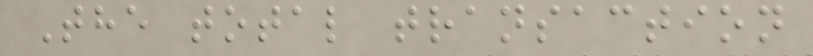The total transaction
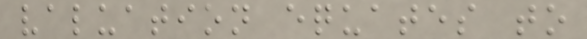valuation equates to
